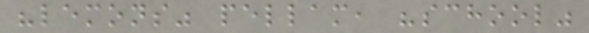"lemons" pellam, "school"
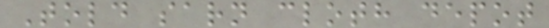Told sarn cloth depot
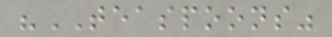"TEASPOONS"
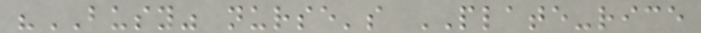"BUSY" nurse's PLATE-rice
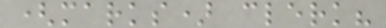(marks) clerk?
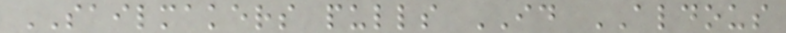SAILMAKERS pulls ID ALDOUS
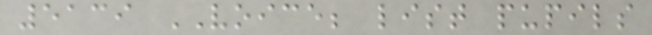5139 VOICE; list pupils
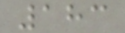183
